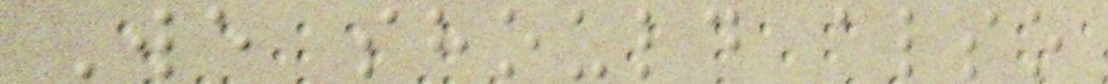We should also
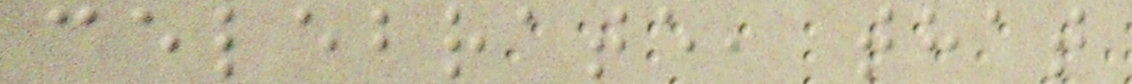celebrate, that
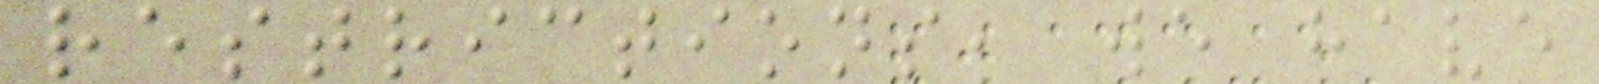restrictions, we have
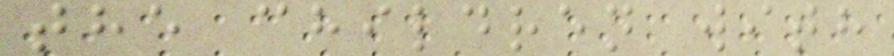the children with
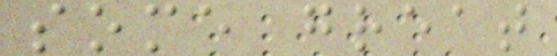some great
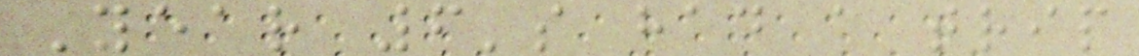Year 6's had a trip
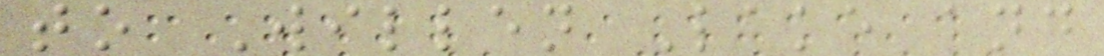to Willen Lake and
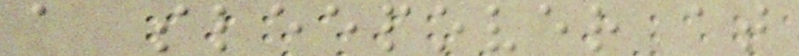a sleepover at
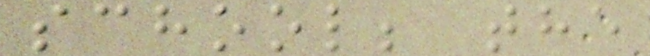school; the
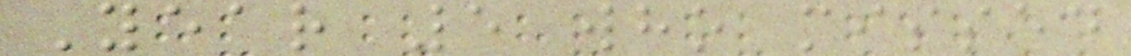Year 5 who missed
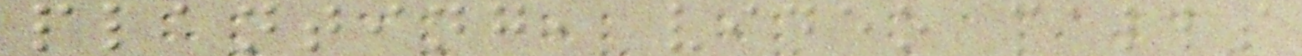planting, video calls
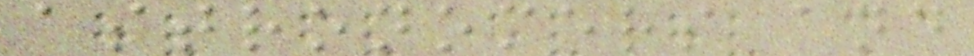astronomers and
